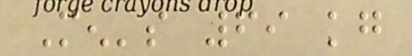Men's 69 kg
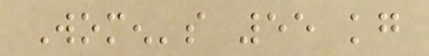Women's 55 kg
